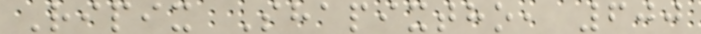Ripix Shapixtho, 600
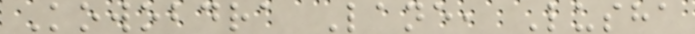Kowobdra Lane, Lusha
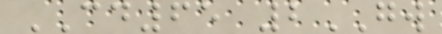CD65 2GW
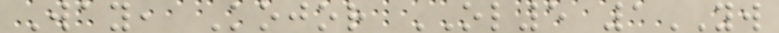Way, Kojor OL5 1YW
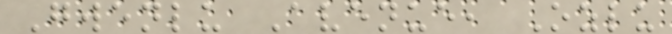Gwenlu Avenue, Ozlu
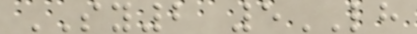SY2 5LH
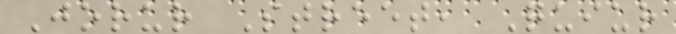Jorur Street, Quiur
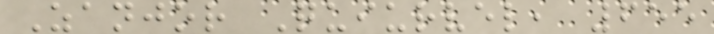Zanjor Quiurvel, 655
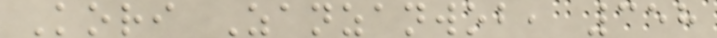Kori Zanzanwob, 358
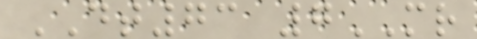DT73 7MR
